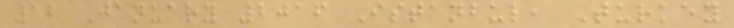12 January 2016 Istanbul, Turkey
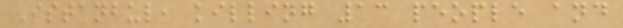Istanbul, killing 13 people and
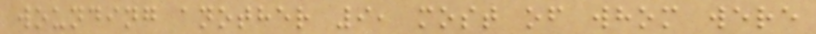wounding another 9, most of whom were
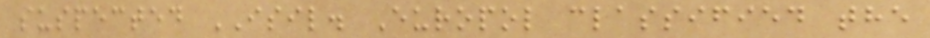suspected ISIL. Europol classified the
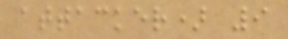attacker) 9
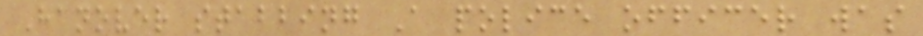Hanover stabbing A police officer was
